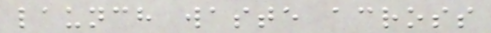launch waste across
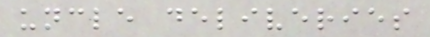uncle deliveries
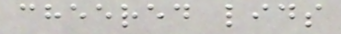cheered lids
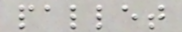pallet
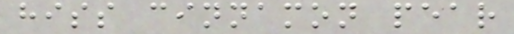hiss cinnamon pear
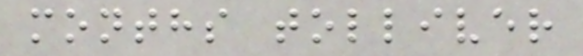months tolliver
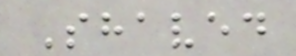Shaved
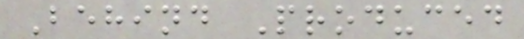Behind Produced
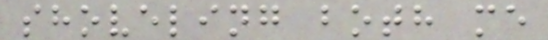shoveling both me
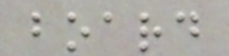board
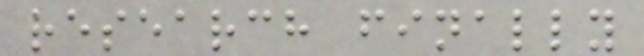research finally
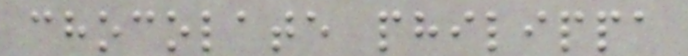chocolate philippa
